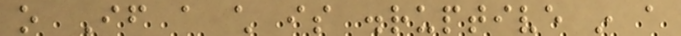o If a child is disruptive in a
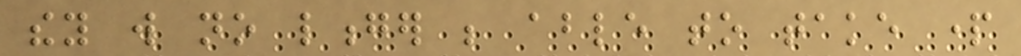they will no longer be able to take part
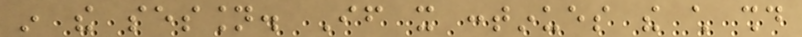in the session. If it continues the child should
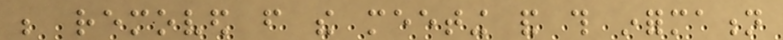be removed from the meeting and this information
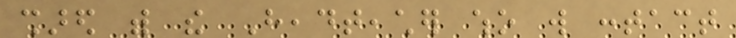shared with the Headteacher who will contact
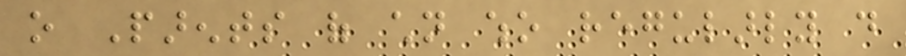o Parents of children who regularly do
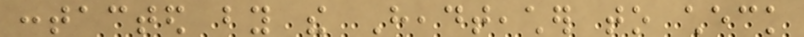contacted by the Headteacher to check
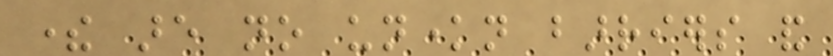there are no unknown barriers and
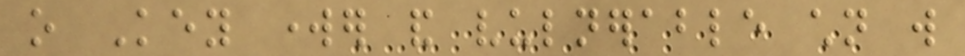o Key worker and vulnerable children will
